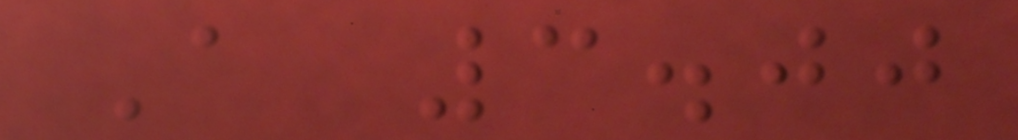A 3.00
